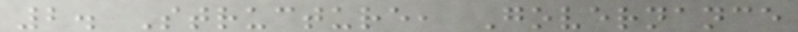2. Structure, Governance
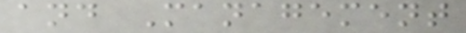and Management
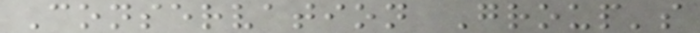Conservation Group's
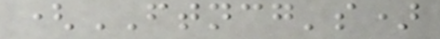(FTNCG's)
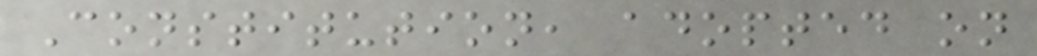Constitution, adopted on
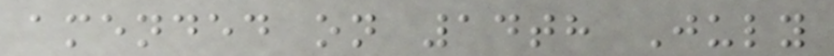amended on 14th July
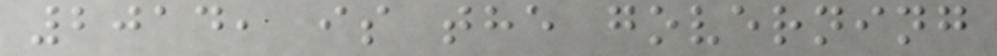2014, is the governing
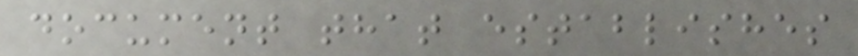document that establishes
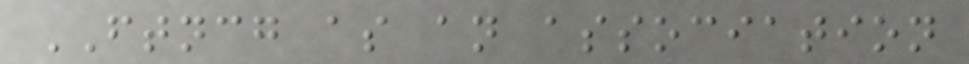FTNCG as an association
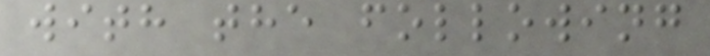with the following
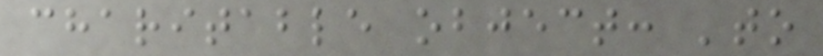charitable object: 'to
